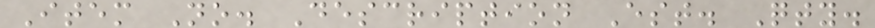Item No. Description Est. Qty.
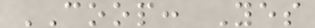COOP: Yes
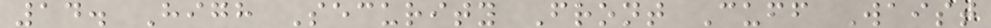14. High Security Front Cuff Waist
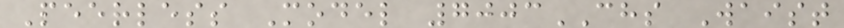Peerless Model 7003CHS Waist
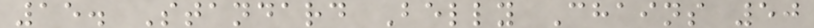15. Standard Belly Chains 50
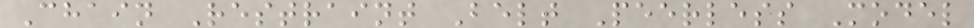Chain Restraint Belt Peerless Model
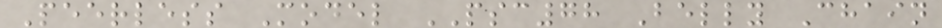Peerless Model PSC78 Belly Chain
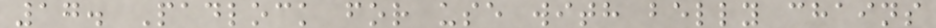17. Padlock for use with belly chains
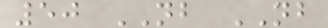50 NB NB
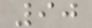90
